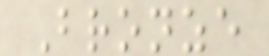Bronze
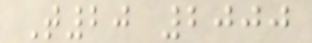T20 2000
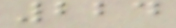224
